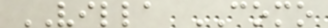VILLA COMO
